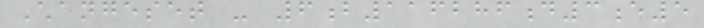Changeset - 6b116286d3e5
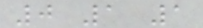0 1 1
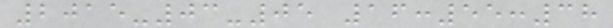2015-03-05 16:55:38
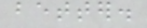better.
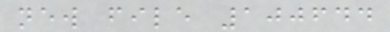new file 100644
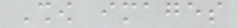Show images
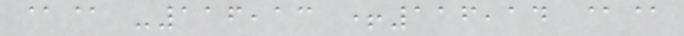@@ -116,13 +116,14 @@
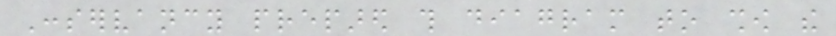Conservancy prepared this diagram to show the
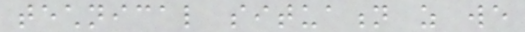technical situation as we
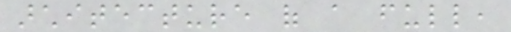architecture of a full,
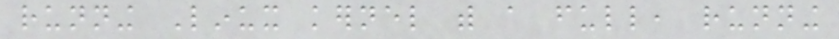running Linux kernel with a full, running
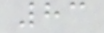83
